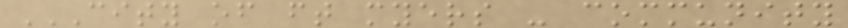CITY OF FT MYERS - COMMUNITY
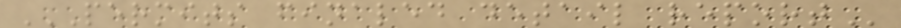PERMITS FINALED DETAIL REPORT
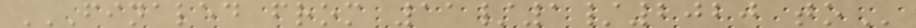FINALED FROM 11/1/2020 TO
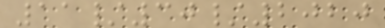11/30/2020
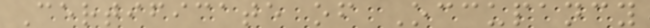Certificate of Occupancy
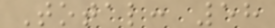Total: 58
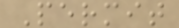Permit
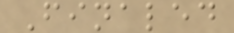Finaled
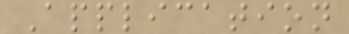Application
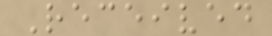Received
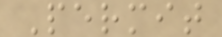Permit
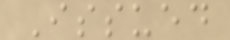Issued
